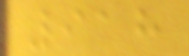918
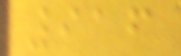916
